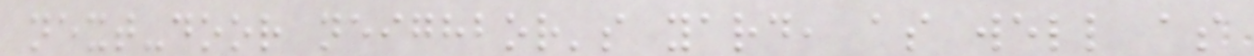next-door neighbor's yard, as well as
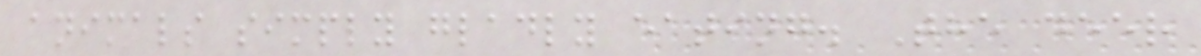animals simply gladly eating. The deer
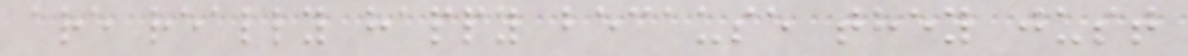are really happy because they just
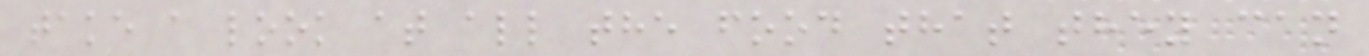take a look at all the food that they can
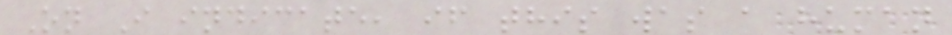On I indicate, if this was a human
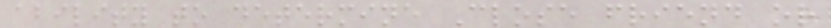ability to determine Close friend or
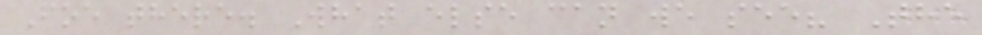Foe there. What else can we see? The
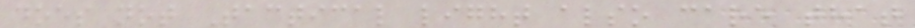does not Tactical light also care that
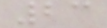23
